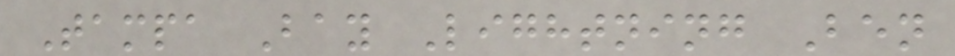Tampa Bay Lightning Ben
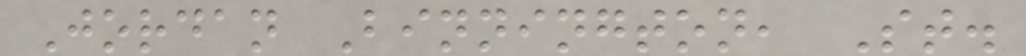Jordan Binnington, St.
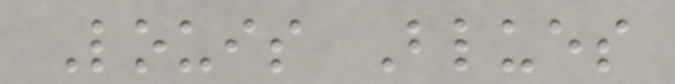Louis Blues
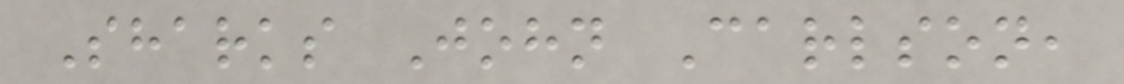Sharks John Carlson,
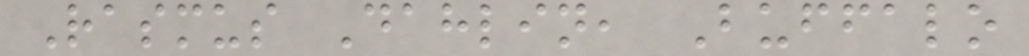Rasmus Dahlin, Buffalo
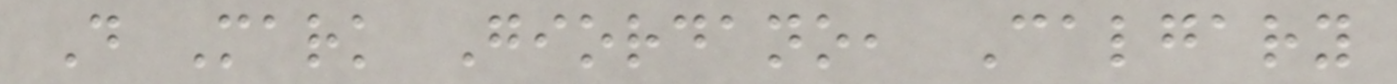D Mark Giordano, Calgary
